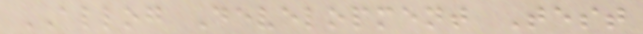ALLOG Development Test
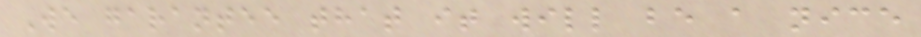We garantee that it will be a nice
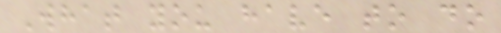What you have to do
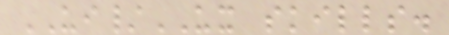UI/UX skills.
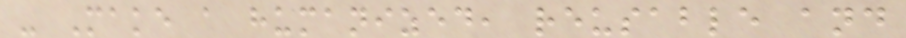- Make a humanized, reusable and
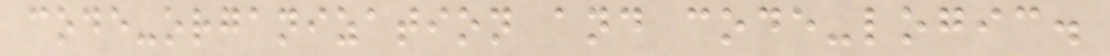code-organization and code-logic.
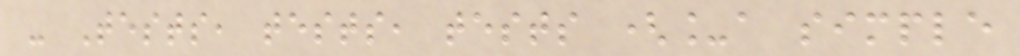- Tests, tests, tests (_a simple
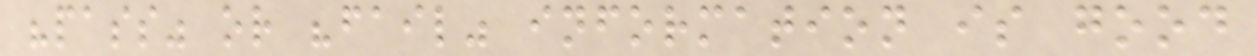"pass" or "fail" information is good
